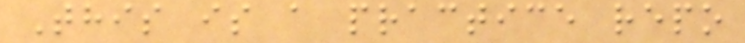This is a practice repo
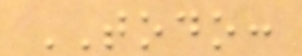TODO:
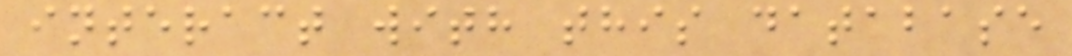interact with this database
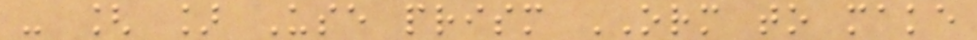- [ ] Use prism ORM to make
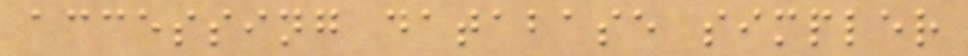accessing database simpler
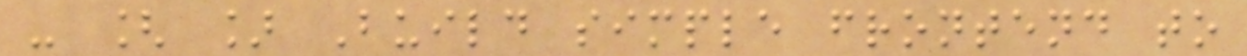- [ ] Build simple frontend to
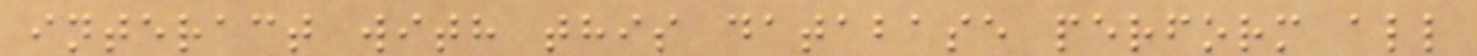interact with this database perform all
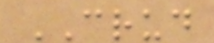CRUD
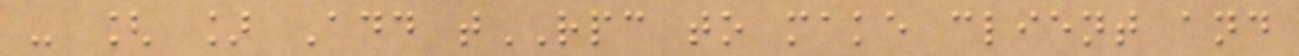- [ ] Add tRPC to make client and
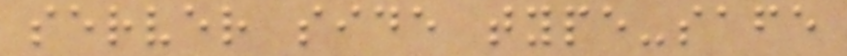server side type-safe
